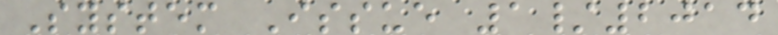System Issue 1/2014
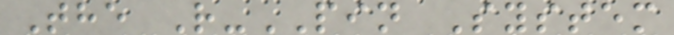The R-PIN System
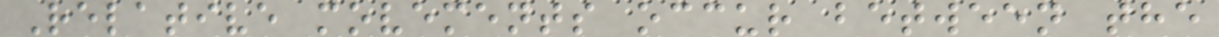Relative movements occur between the
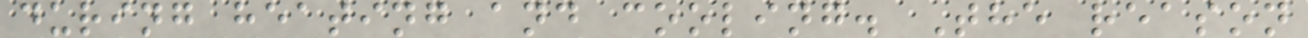during heating and cooling. The reason
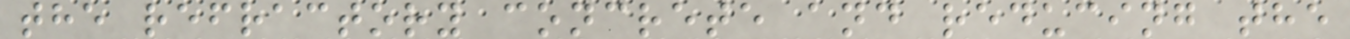the refractory concrete and reducing the
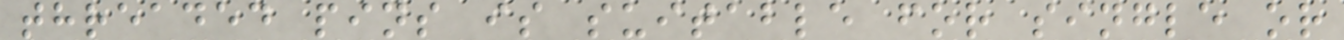threaded pins is suitable for single or
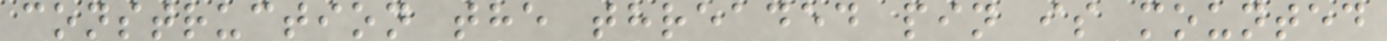construction the threaded pin is mounted
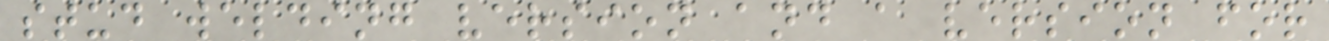stud welding version and a version for
